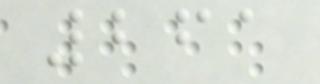261
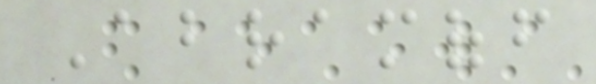Abramoff
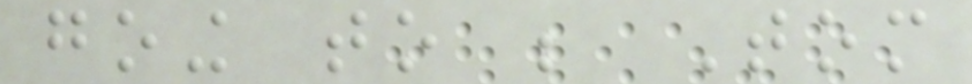going to be Tom
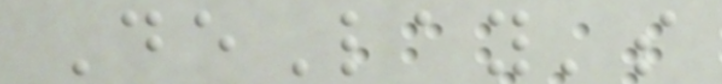DeLay's
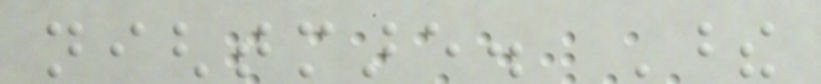nightmare. These
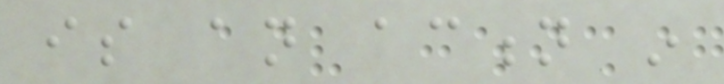is an action in
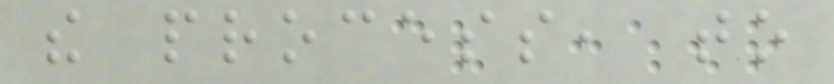the process, to
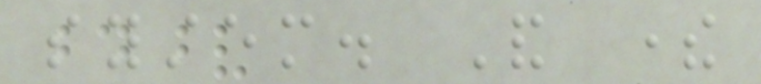system. And there
